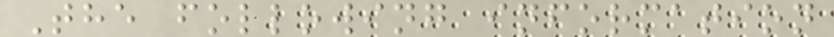The following information
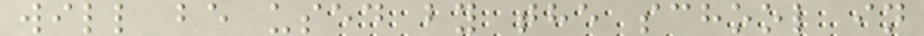will be used by the school in
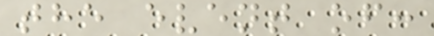the event of:
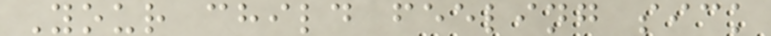Your child feeling sick
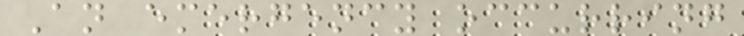An emergency occurring
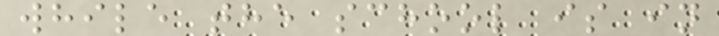while the school is in
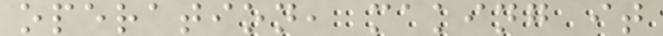operation, making it
